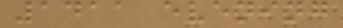1411 evening
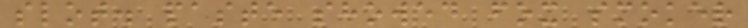slot. paste showed fox smoker
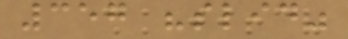357 "slid"
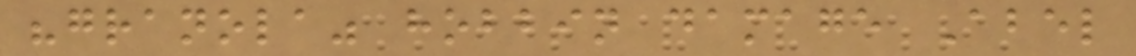"granola" hobbin damage Abel
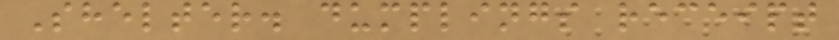Shelter. dumplings receipt
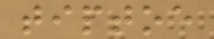tiptoe
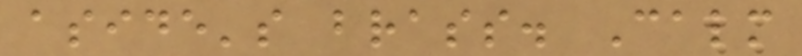aside's brass. Calm
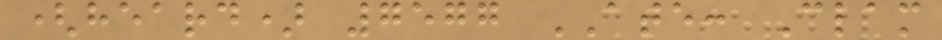(heard) 7577 ATE: Clam
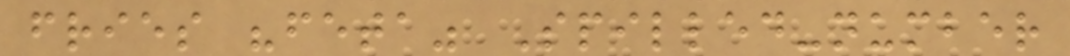fries "feta" Spilled-number
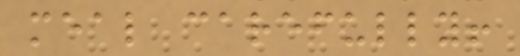meal carefully!
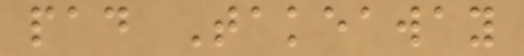pad Takeaway
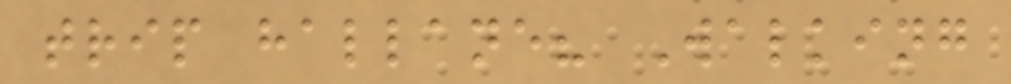trip hallane? Walking
